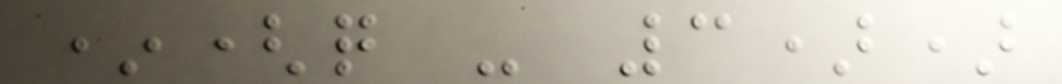*(q - 3))
